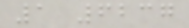1 6237
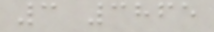3 3865
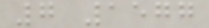7 1577
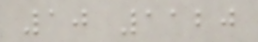10 1120
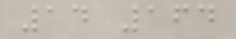14 164
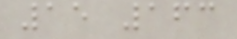15 163
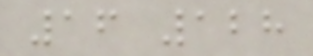16 128
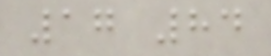17 84
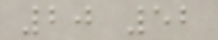20 52
